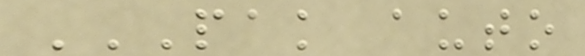PAK AUTO
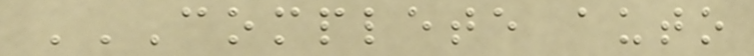COMPLETE AUTO
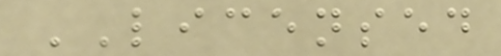LICENSED
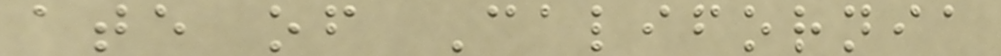ate of California
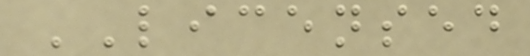LICENSED
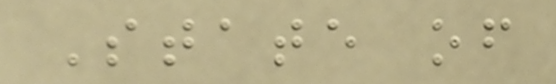State of
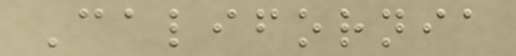California
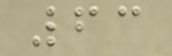63
